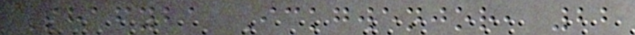Shafyba Ickgwenjor, 22
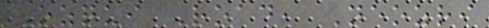Ozqui Road, Neozri
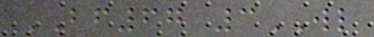BF67 3WL
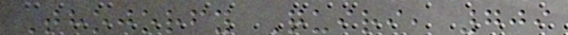Thojorfy Quiri, 709
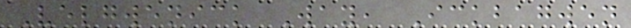Velgwenick Way, Ickbagwen
